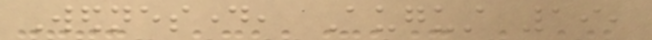Wednesday, August 19,
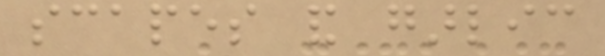scapes and garlic
